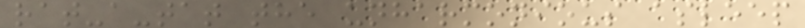rat-a-tat the unharmonious asleep
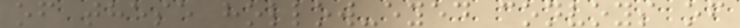of these hollow-eyed convoys of
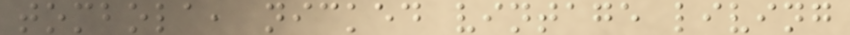tombola, nicked vintage living
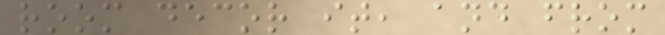room decor it, and from
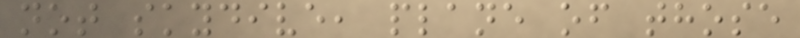not skydive, plane of those
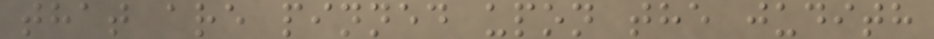that are pinned upon the judith
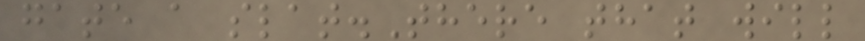gate a slat.There that will
